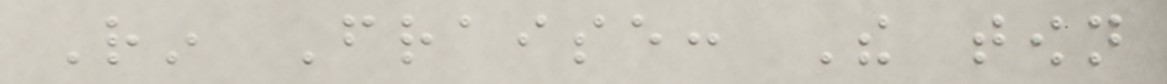Rin Fraise: The town
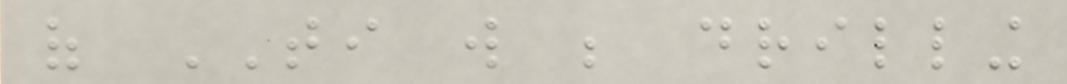of TI will be drilling
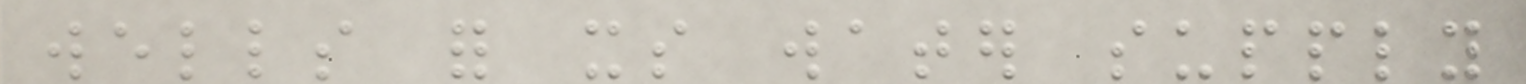wells for its water supply
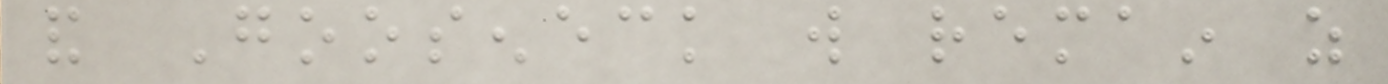and Gooseneck will remain as
